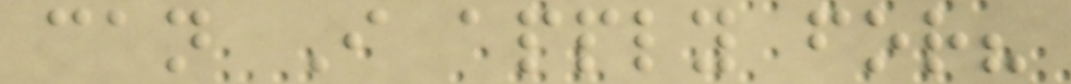can I apply for?
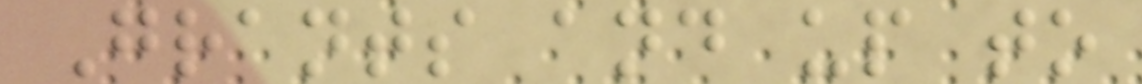Grants and up to
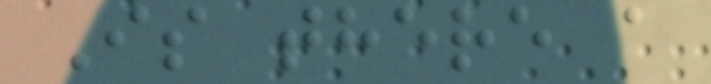Is there a
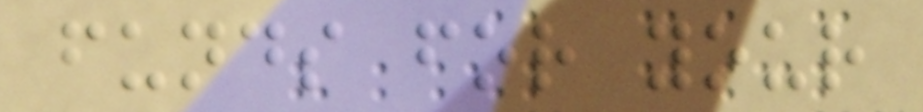funds for your
